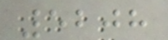5208
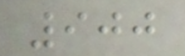900
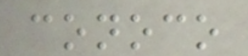conoco
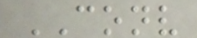CONV
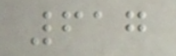617
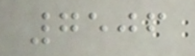7506
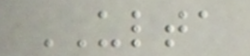ULTA
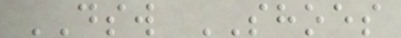DSW SHOES
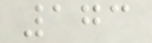173
